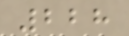228
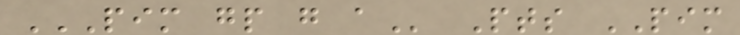PIM GP G A Pts PIM
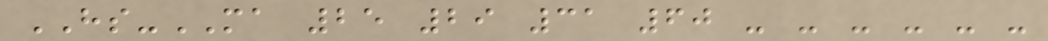HS-MA 25 29 31 60 - - - - - -
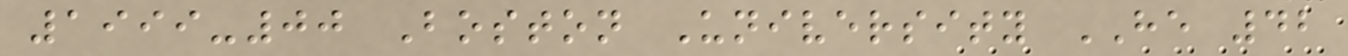1999-00 Boston University HE 42
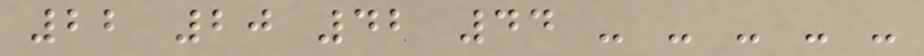22 20 42 44 - - - - -
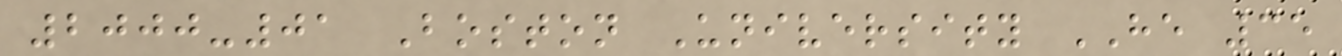2000-01 Boston University HE 35
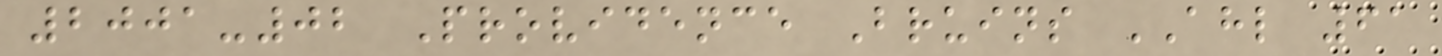2001-02 Providence Bruins AHL 61
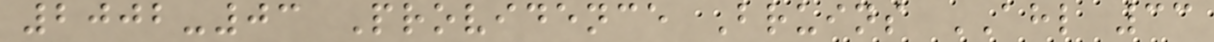2002-03 Providence Bruins AHL 33
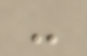-
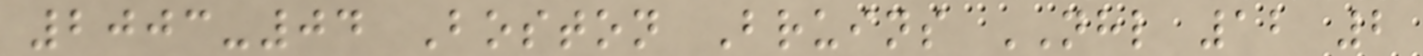2003-04 Boston Bruins NHL 12 2
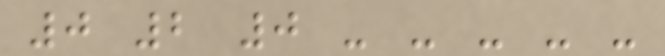0 2 0 - - - - -
